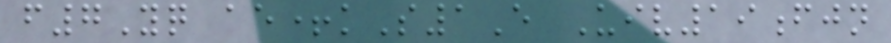f7Yq ae+kS1E Uiv19fjn
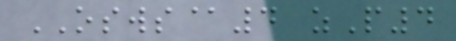OSWS@4 zP4
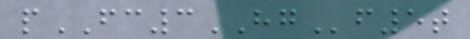pFC3HGf5t
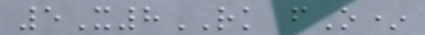5X8RK fO*
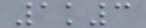1k3
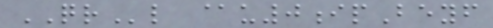QRl @u0ipBeyf
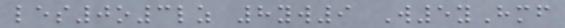les0o3lz 8yw9 W5yHmf
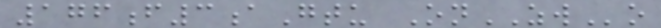176f3aGtu OnZWo
